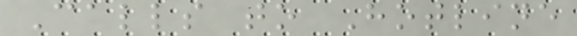Calls to Hotline
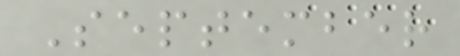September
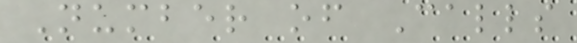Number of Calls
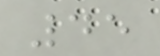45
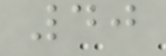40
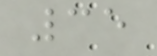35
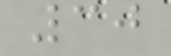30
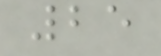25
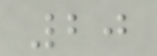20
